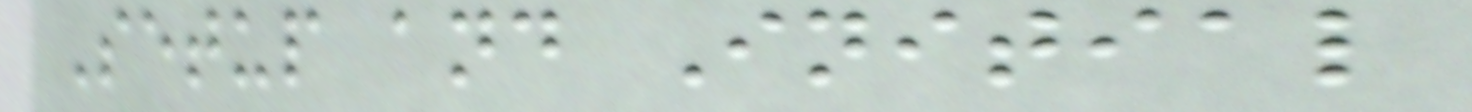Setup and Initial
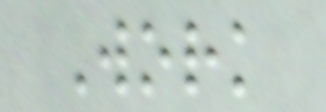Work
